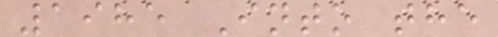1985 Into the
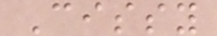Cissy
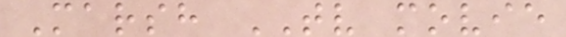Marsh TV movie
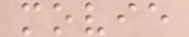movie
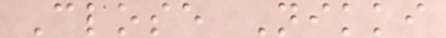Close Nikki
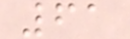61
